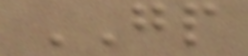GP
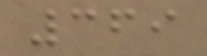369
